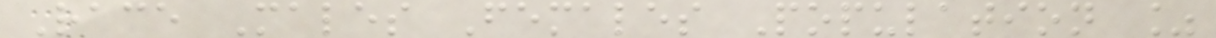Race Males Females Population %
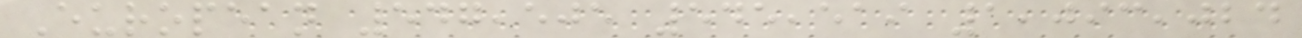European 547,505 545,519 1,093,024
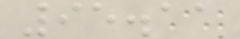95.11
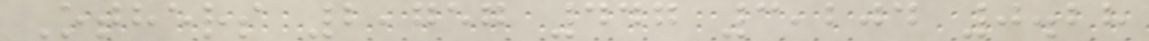Others 2,757 447 3,204 0.28
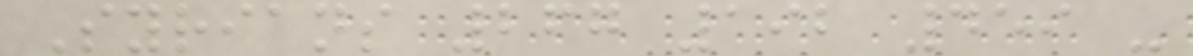Syrians 267 192 459 -
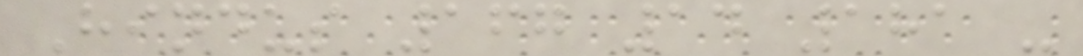Hindus 167 14 181 -
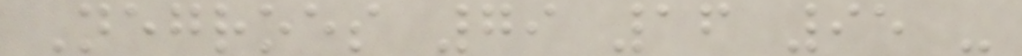Negroes 79 16 95 -
